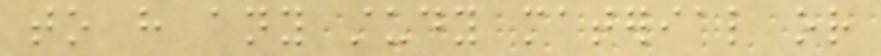to have any study material or
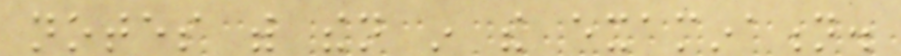notes with then in the examination.
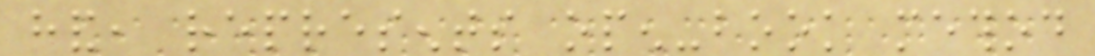hand, represents open-book method
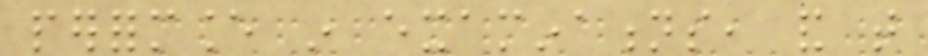performance in examinations, and that
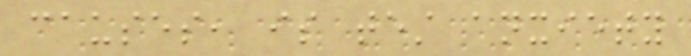causes, is test anxiety
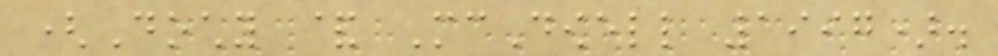(Dochy & McDowell 1997).
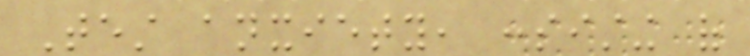Test anxiety, consisting of
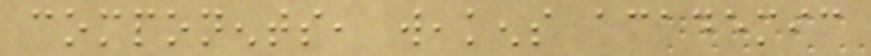components, weakens academic
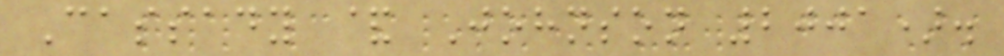Cassady & Johnson 2001).
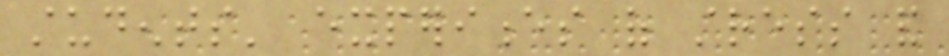students' experiences of stress and
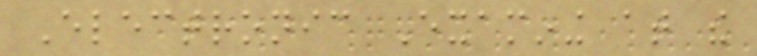Electronic Examining at the
